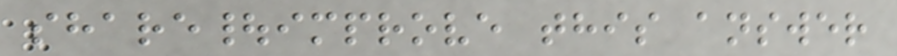share|improve this answer
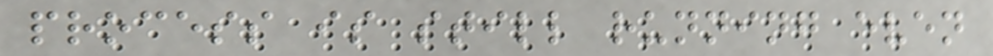process is still running even
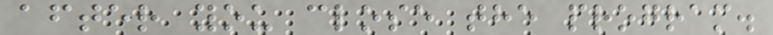after you close the program.
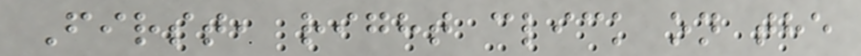First, right click on the
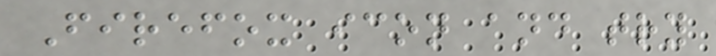Firefox icon and try
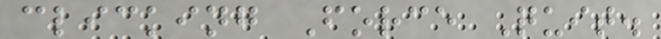clicking Force Quit.
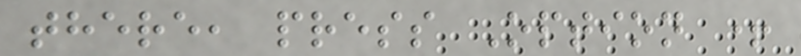there, press Option +
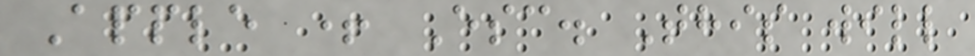Apple + Esc. This will
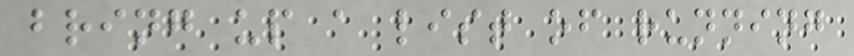bring up a list of running
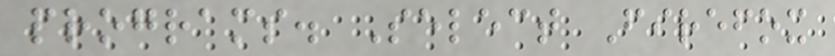programs. Select Firefox
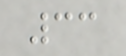33
